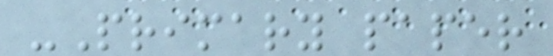-Primary paper
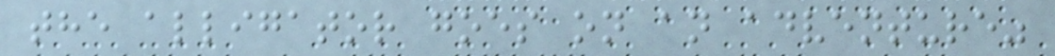the alligator goes on an adventure"
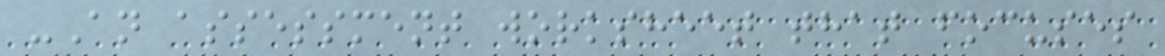-An assessment worksheet that focuses
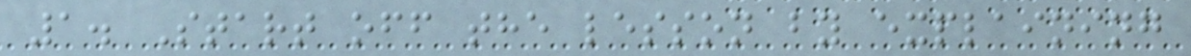1. Start off the lesson by explaining
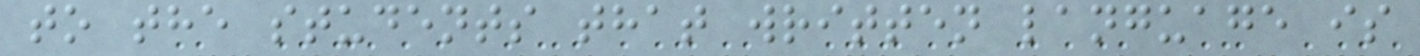to the students that written language is
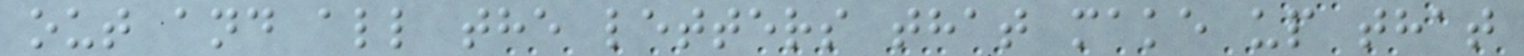out and all the letters that make up that
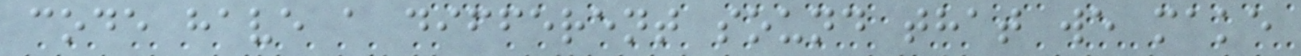code have a different sound that we make
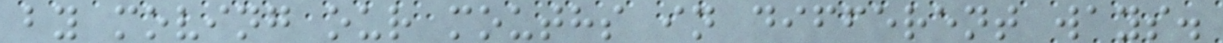by moving our mouths in different ways.
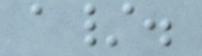a/.
